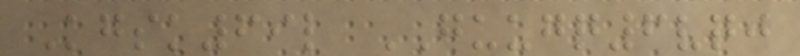Kgsk69l GUUGQ6vqj
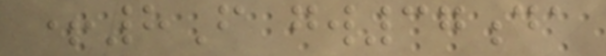+8F gw37da
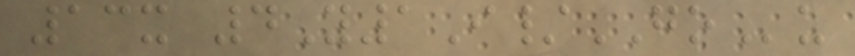13x 4Y1I/GOu
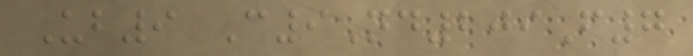Ub9 C9Nd209F7
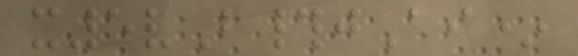x5vB#jAi*
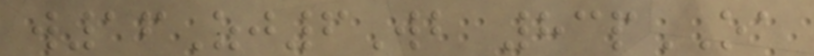w16Zj6Wb 83pOA
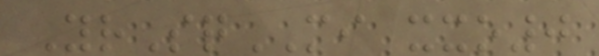YrSqMI xxo0
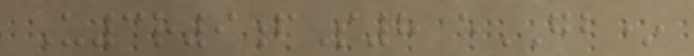U3r9fS8 eGB*
